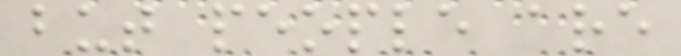but people are
